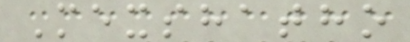Mexshatho
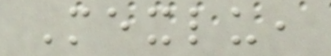Mexlu,
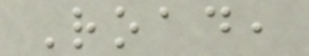Road,
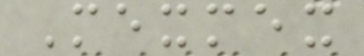Mexmex
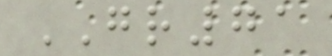GR71
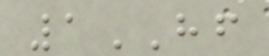1HF
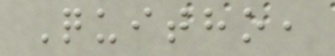Quitho,
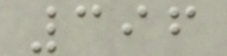396
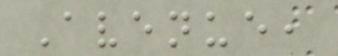Avenue,
